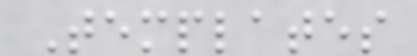Templates
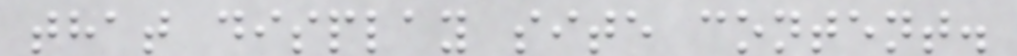that display site content.
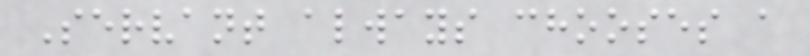Servant always chooses a
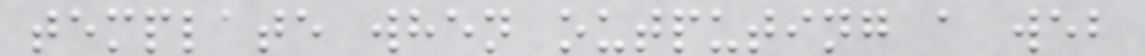template when outputing a web
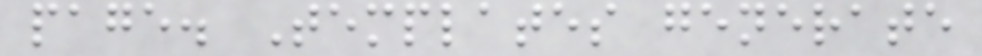page. Templates generate
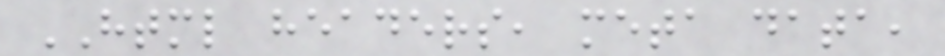HTML headers, meta data,
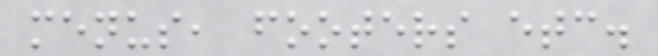menus, footers etc.
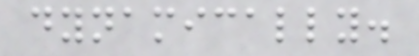dynamically.
